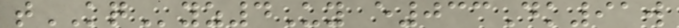tKQyz4Uy e033Dk91w
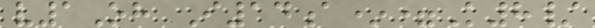v1Oh I14a*=K8/
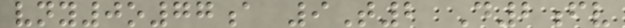vny0o77a 9T2 D2fv
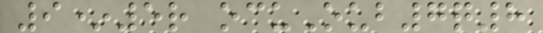9*5r ocuOub7q8
